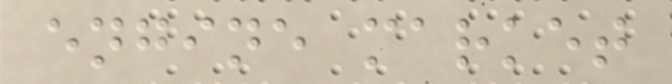engine market
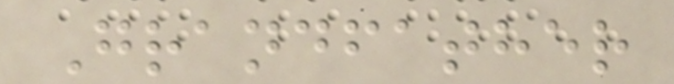Grandfather
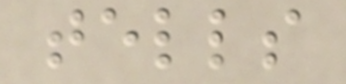tells
